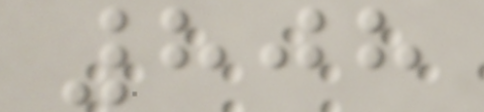808
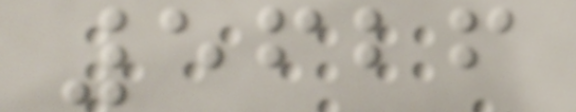5626
